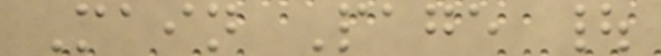Main Page |
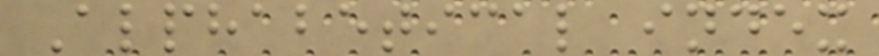Alphabetical index
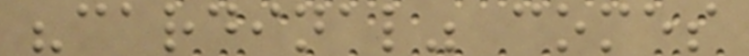"cardinal" comes
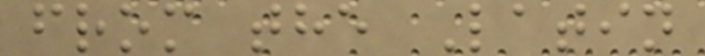from the Latin
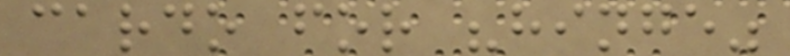cardo for "hinge"
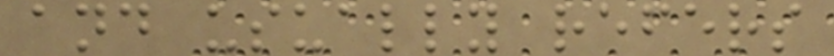and usually refers
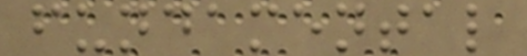fundamental
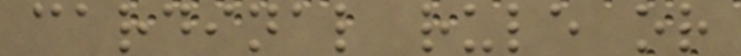cardinal rule or
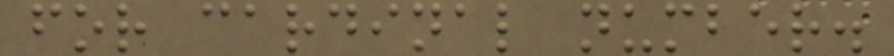for cardinal number.
